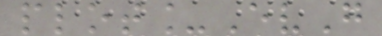plot_EvG
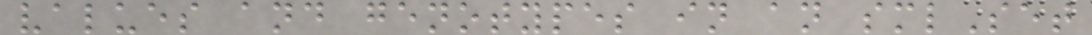values and genotypes in an smlSet
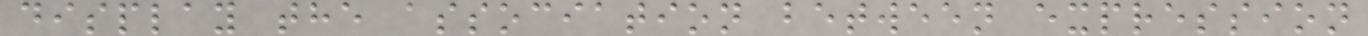display the association between expression
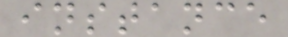instance
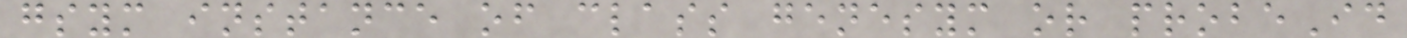gsym instance of class genesym or probeId
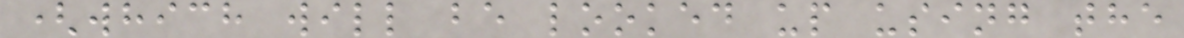(which will be looked up using the
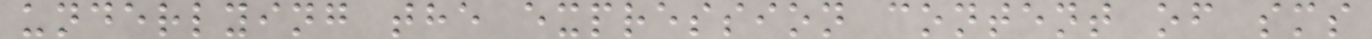underlying the expression content of sms
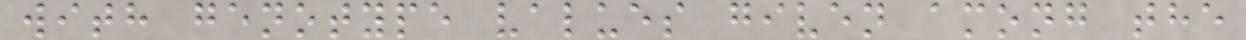with genotype values given among the
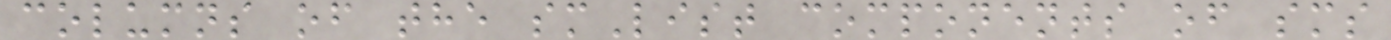columns of the smList components of sms
